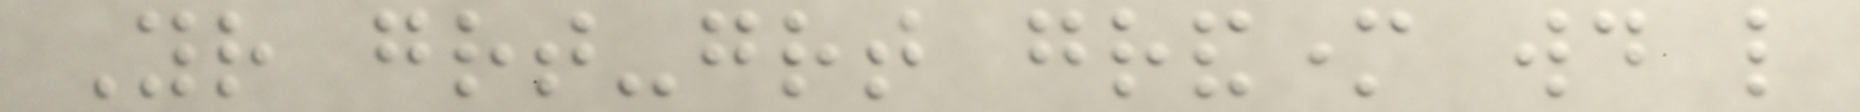Your great-great grandmother would like
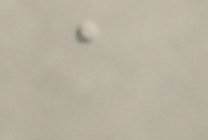a
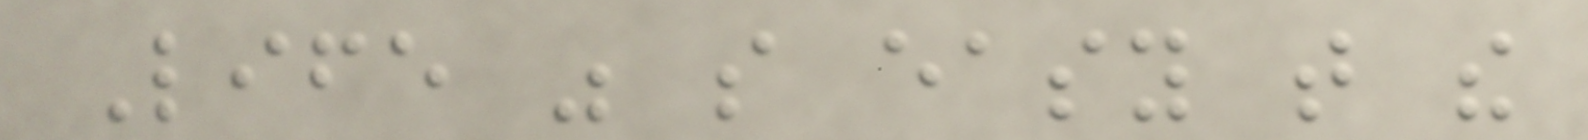Life was so easy that the
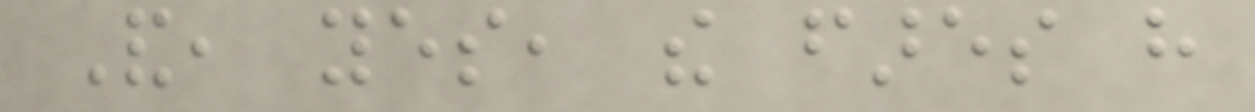And, yes, the fares have
